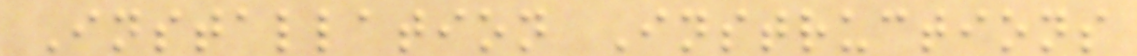Installation Instructions
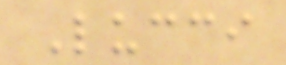Lucci
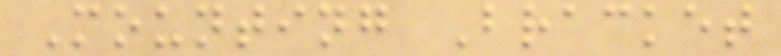Mounting Bracket
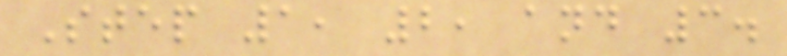Step 1, 2, and 3.
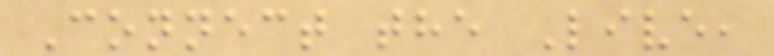Connect the Live,
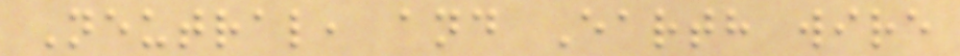Neutral, and Earth wire
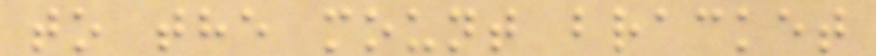to the mount bracket
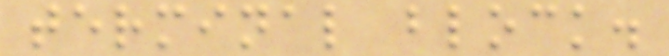terminal block.
